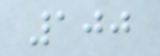100
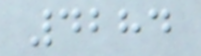4284
